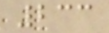233
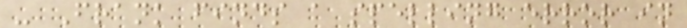- Frank finds a spelling error in
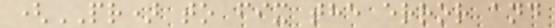(PR) to fix the error and
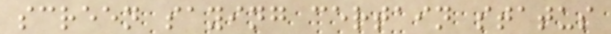screen saying certain status
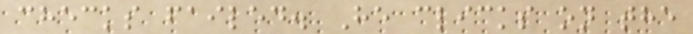checks failed. He clicks on the
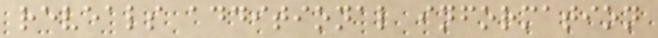reveals additional information
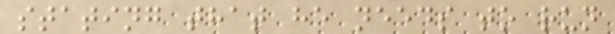stating that he needs to run
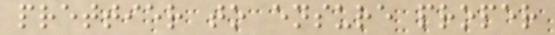prettier to ensure proper
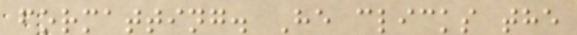formatting. He clicks the
